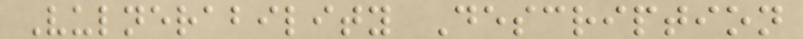Vulnerability Description
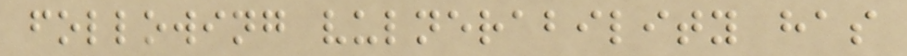following vulnerability has
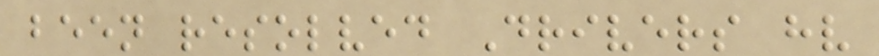been resolved Drivers hv
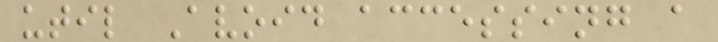util Avoid accessing a
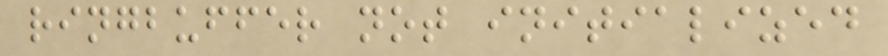ringbuffer not initialized
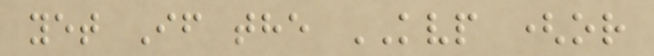yet If the KVP (or
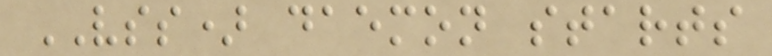VSS) daemon starts
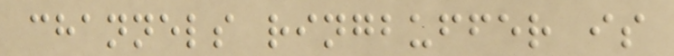channels ringbuffer is
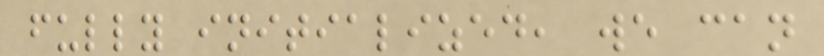fully initialized, we can
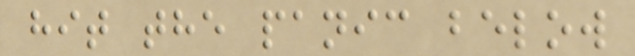hit the panic below
